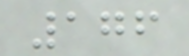176
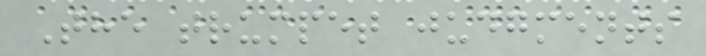The trumpet judgments
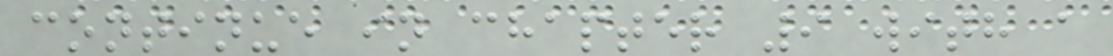continue in chapter 9 with a
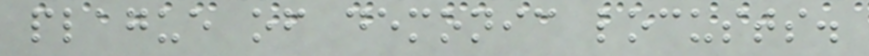plague of demonic locusts.
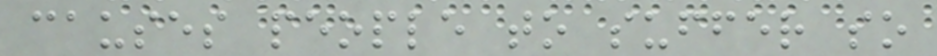causes people to suffer so
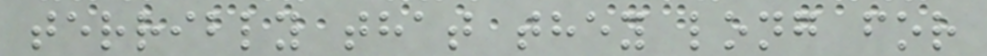terribly that they long for
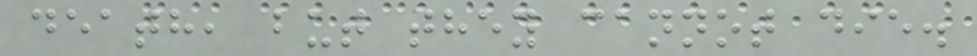death, but they cannot die.
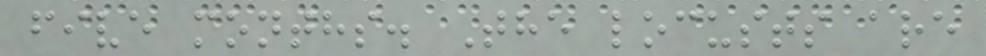five months. The locusts are
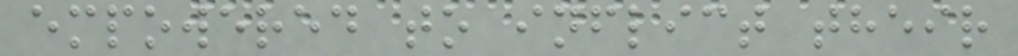empowered to inflict their
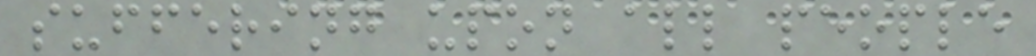suffering upon all people
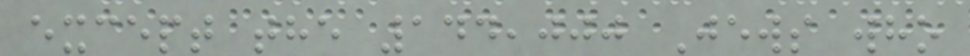except the 144,000 Jews who
